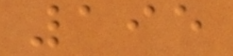195
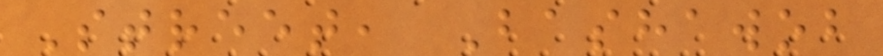Street, Bashawob
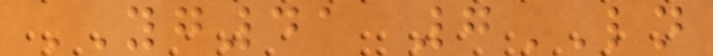YG41 7LN
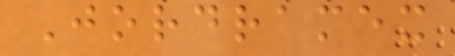Jordramex
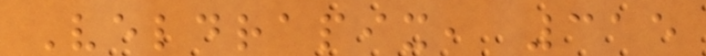Veldrapix, 315
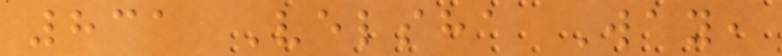831 Velsha Way,
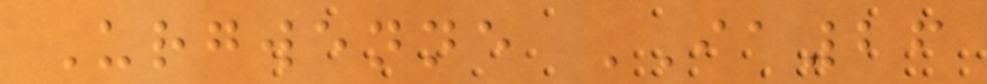Urgwenne IA26
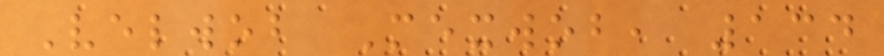Velwob Mexwob, 134
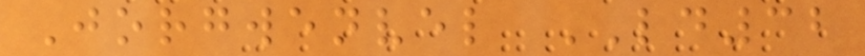Jorgwenvel LD32
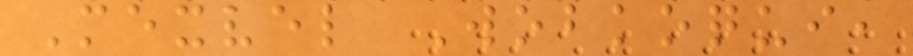Mexvel Wobkoqui,
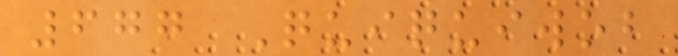677 Quiquiwob
